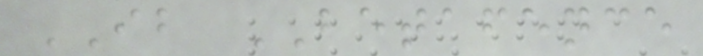IB BETAFENCE
